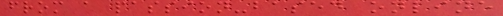from a passion-based online
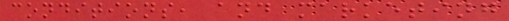conditions, and marketing
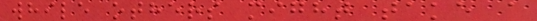while others might take a
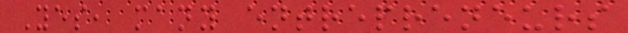Yes, many entrepreneurs
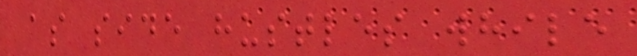as side hustles while
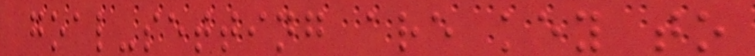goal-setting are key to
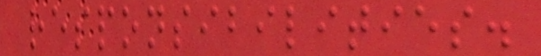responsibilities.
